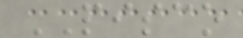PISCO
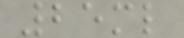25ml
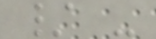/ -
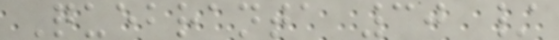Quebranta 30 /
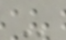-
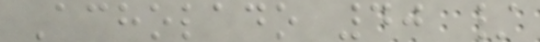Acholado 40 /
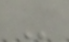-
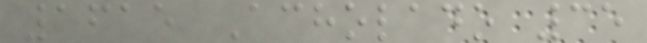1615 Acholado 35
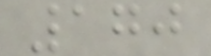170
